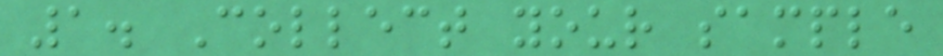1. Collect your sample
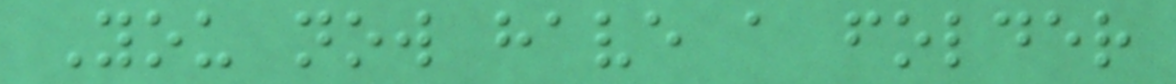You now have a folder
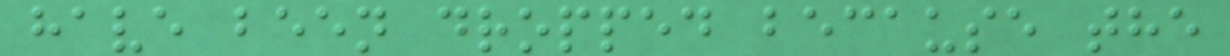have been dropped because the
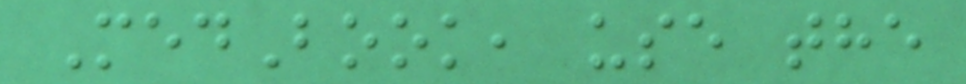MedBook, use the
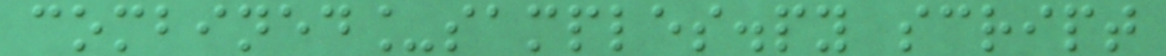combined_samples.py script
